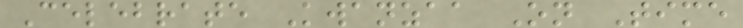Celebrate Kwanzaa On Time
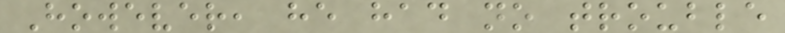However, he had no trouble
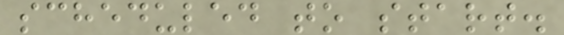scheduled to start.
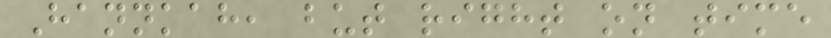Hannkah, but right on time
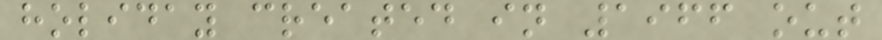holiday created in 1966 out
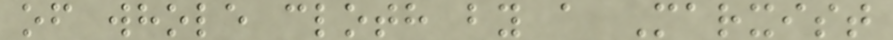of whole cloth by a Marxist
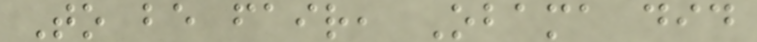To be fair, Obama did
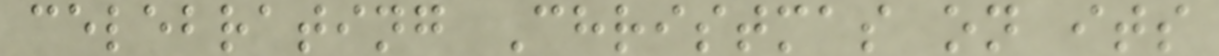celebrating Christmas on its
